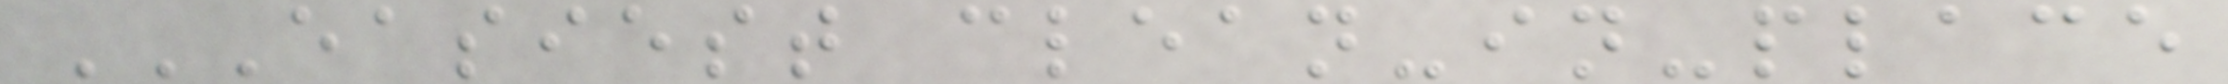EASIEST CLEAN-IN-PLACE
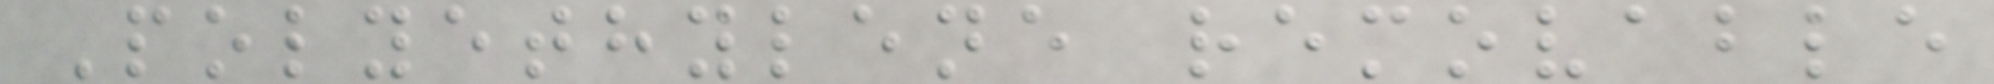Polyethylene removable
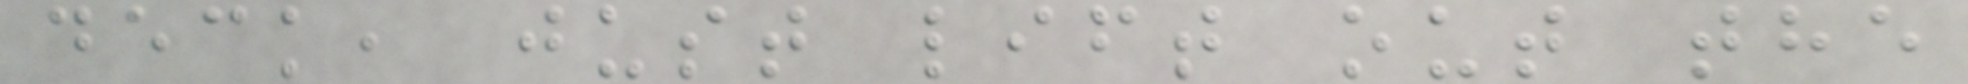deck, just lift out the
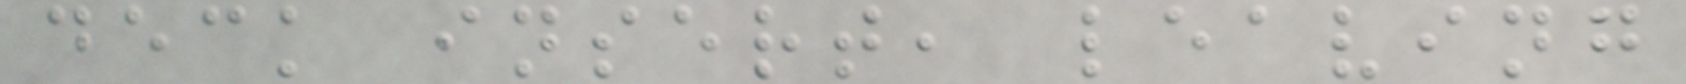deck insert, leaving
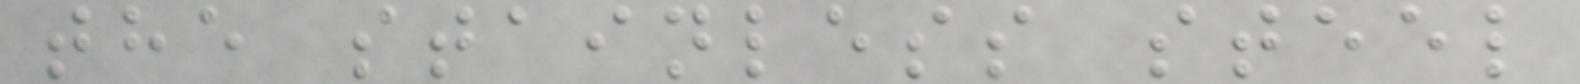the stainless steel
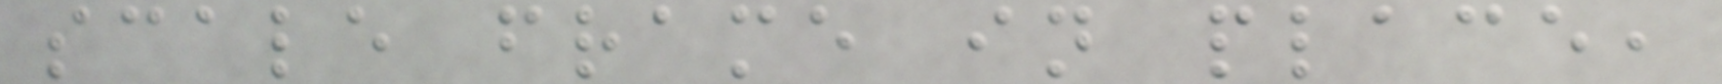scale frame in place,
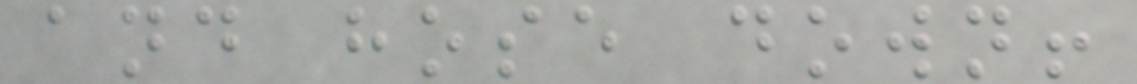and hose down!
